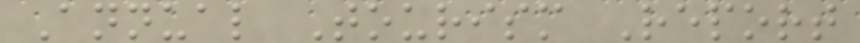Annual Tourism Report
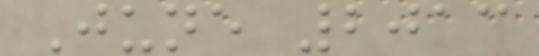June 2013
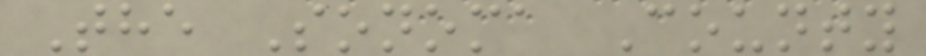The Sonoma County
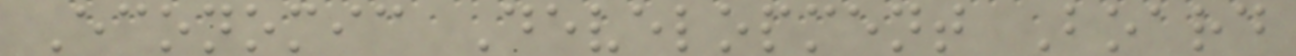Economic Development Board
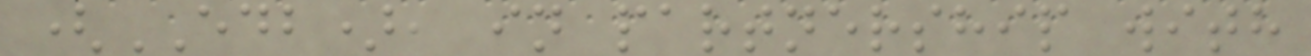(EDB), in partnership with
